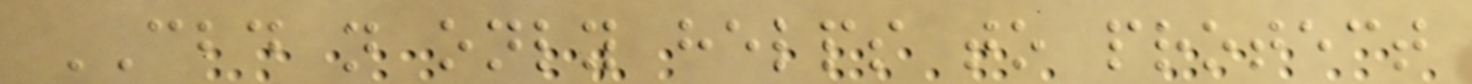CBD not only helps to protect
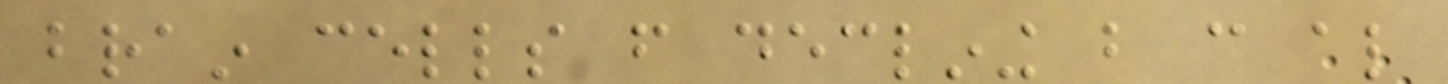brain cells from declining but can also
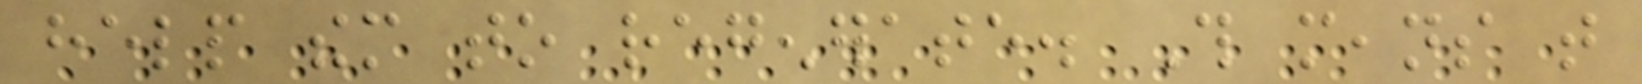help them to regenerate. This means that
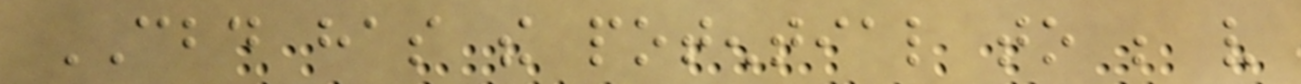CBD has the potential to be very
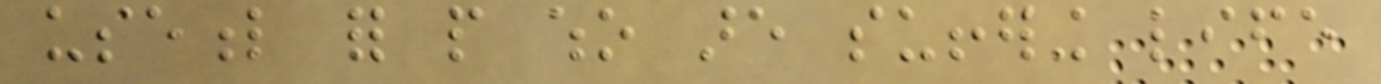useful for people who are suffering life
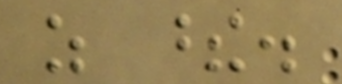as these.
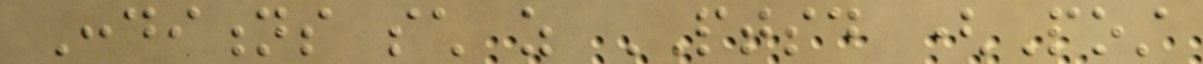Conditions such as PTSD (Post
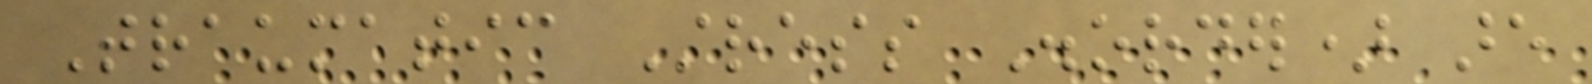Traumatic Stress Disorder) are
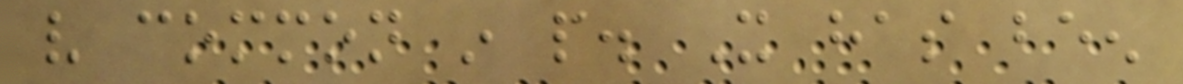very common in people. It has been
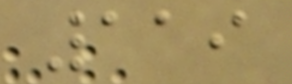119
